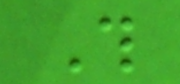This
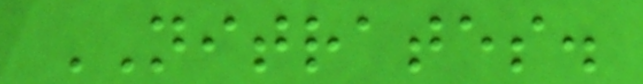NITRATES.
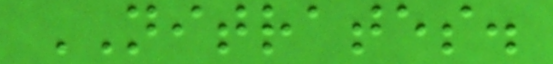NITRATES.
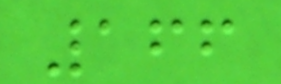166
